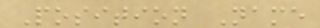Position Name
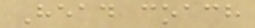Head coach
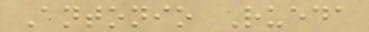Antonio Rueda
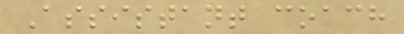Assistant coach
